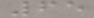65
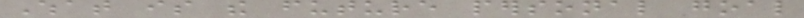What is the future personal goal
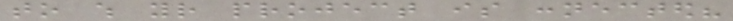to which your project is connected?
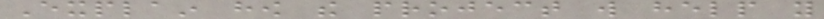Explain how the project will help you
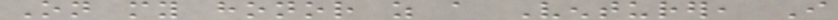On my honor as a Venturer, I
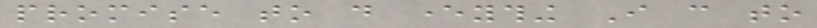promise to do everything I can to
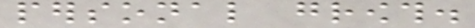personal growth.
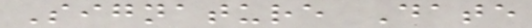Signature Date
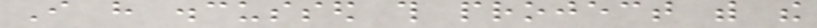I have discussed this project with the
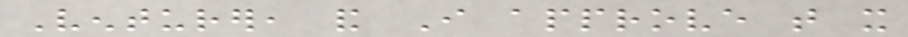Venturer, and I approve that it
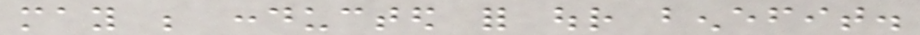may be conducted for our benefit.
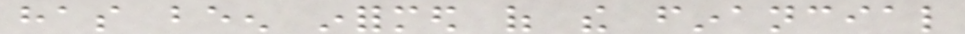has been informed of the financial
